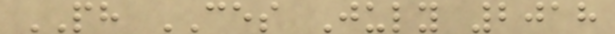PH CES July 2018
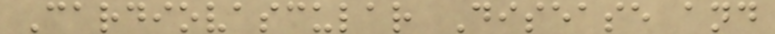Cardiovascular Disease and
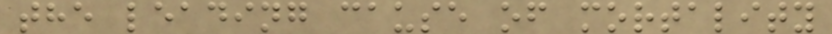the leading cause of mortality
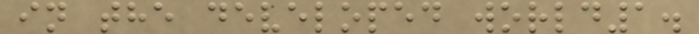in the developed world1.
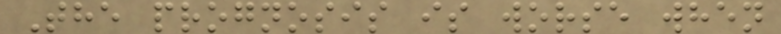The prognosis is worse when
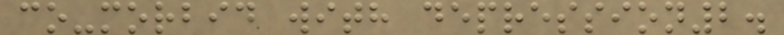co-morbid with depression2.
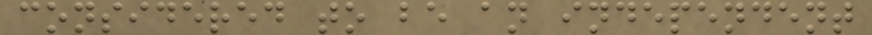considered to be an independent
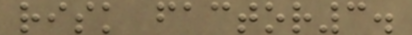risk factor3.
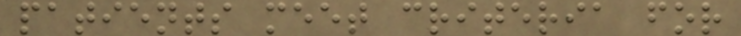patients meet criteria for
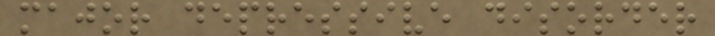major depressive disorder
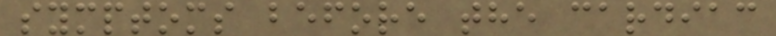symptoms before the cardiac
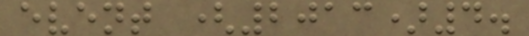event (2013)4.
